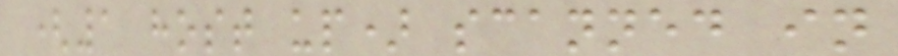(1 host up) scanned in
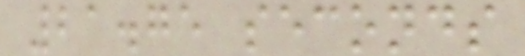21.75 seconds
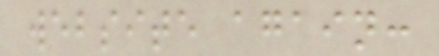website again:
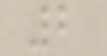2
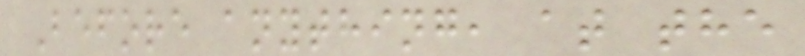Before anything, at the
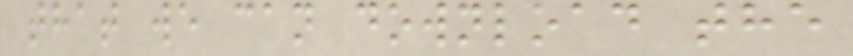that we can download the
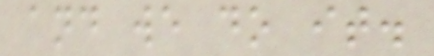and we do it.
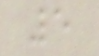5
